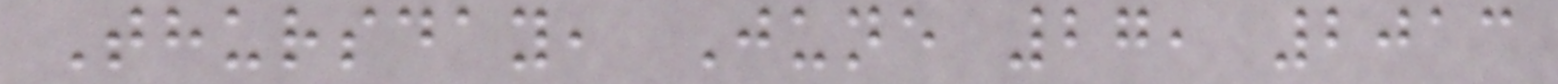Thursday, June 27, 2013
